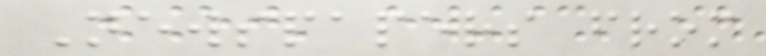Newspapers from
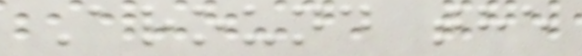Around the
